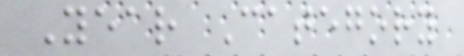Year Category
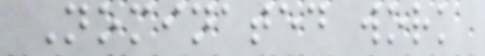Nominated work
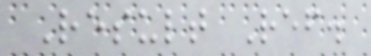Result Ref.
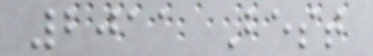2011 Best
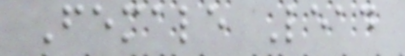Female Lead
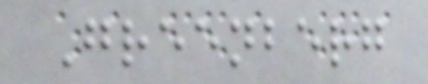Greenberg
